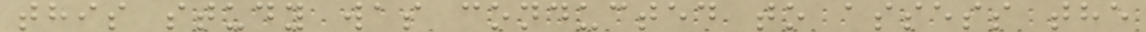this study was conducted to assess the
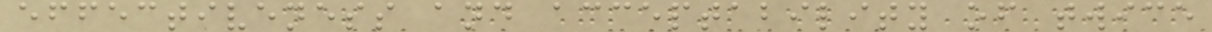effectiveness and acceptability of twice
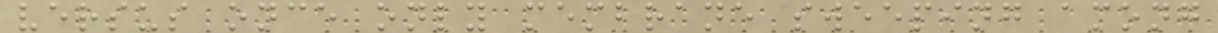versus once only membrane sweeping among
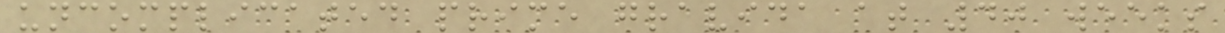uncomplicated prime gravida at 40 weeks
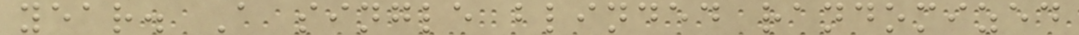year. A single blinded randomized
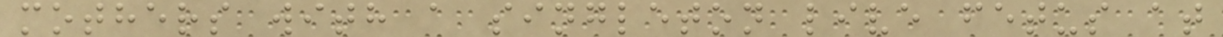mothers with a singleton live fetus at
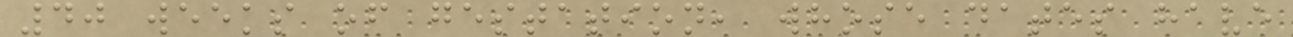40 weeks of gestation, whose dates have
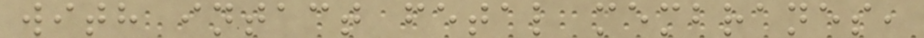with intact fetal membranes,
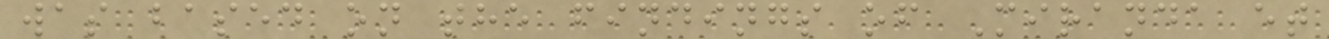was based on the findings of Miranda et
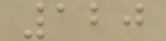120
